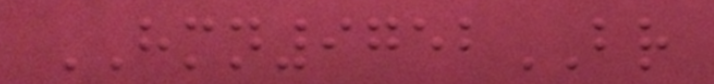HMN9752BR
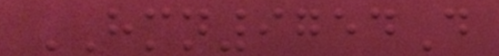HMN9754D
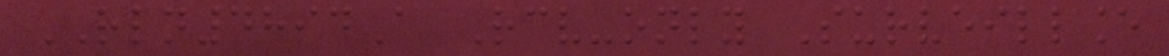RLN4894A Receive-only Surveillance
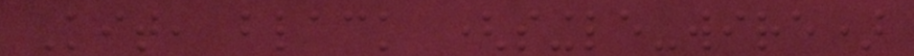Kit, black (single-wire)
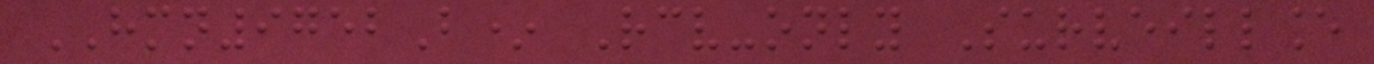HMN9752B* Receive-only Surveillance
